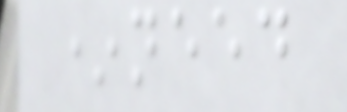*need
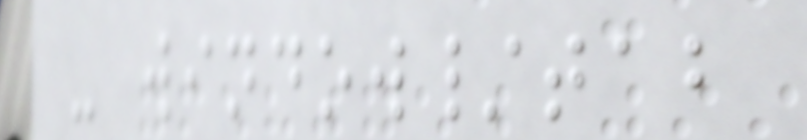- window/tab
